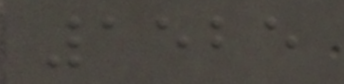1525
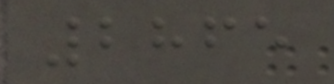2865
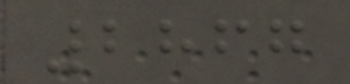2867
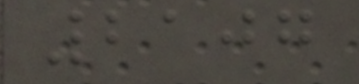2107
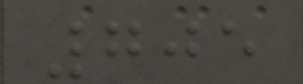705
